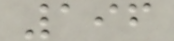196
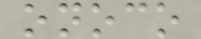onoco
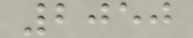2050
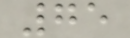75
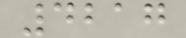4217
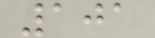101
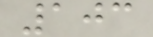103
